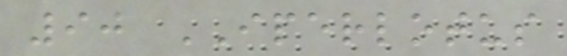90 IPERLOTUS
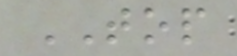TOP
